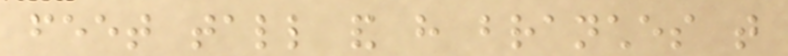feet tall and have branches that
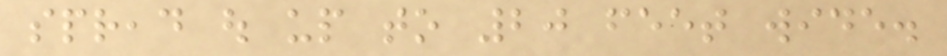spread out up to 20 feet wide.
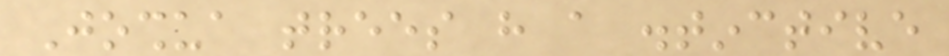Joshua trees have a distinctive
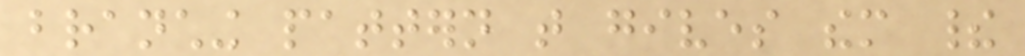branching pattern that gives them their
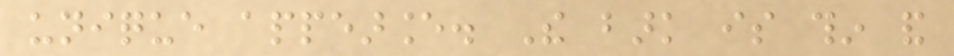unique appearance. The bark is thin and
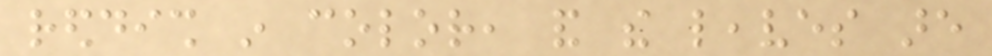reddish in color, and the leaves are
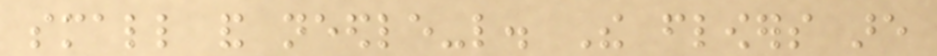small and needle-like. The flowers are
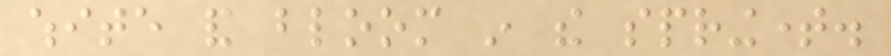white and bloom in the springtime.
